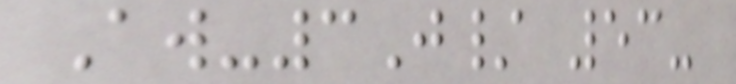Aw-3J/ 53-
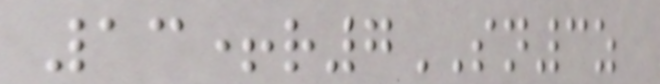13+r7SN3z
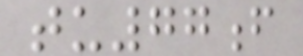tu77f
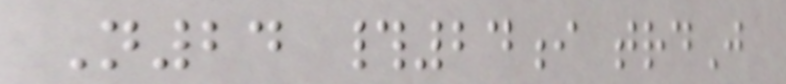N24 #24i trdJ
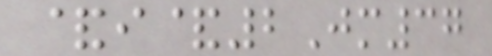&i&2Jm37
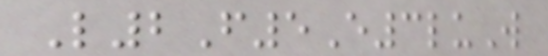L2F5E3luW
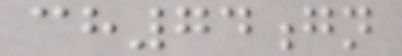ch74gn
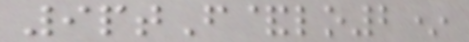9ptF&lo2*
